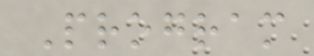Program
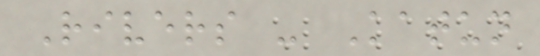Rivers - Katun
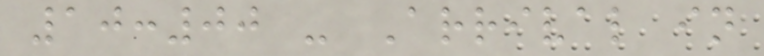10:00 - Arrival in
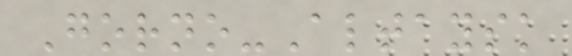Gorno-Altaysk
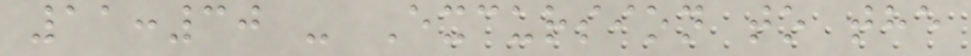11:30 - Excursion to the
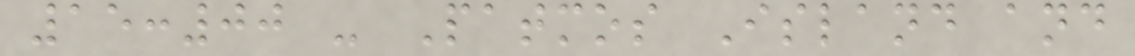15:00 - Patmos Island and
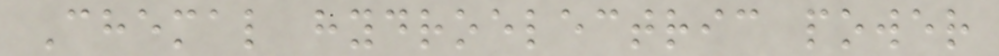Chemal hydroelectric power
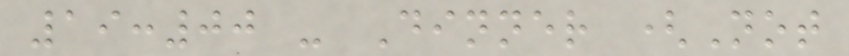19:00 - Dinner (Not
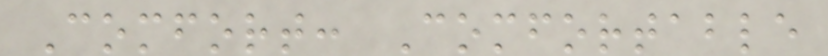Comfort: Comfortable
